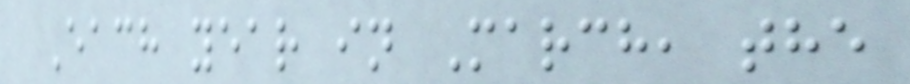Each year in March, the
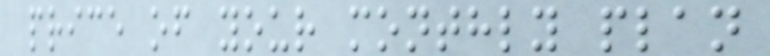price of your monthly plan
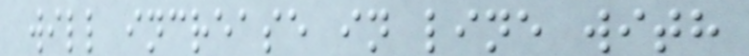will increase in line with
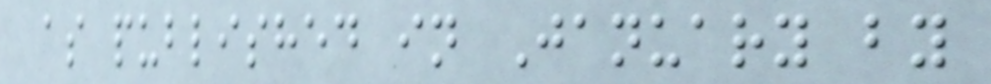as published in January by
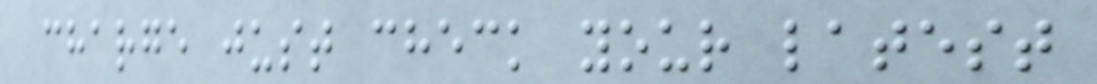charge just check your latest
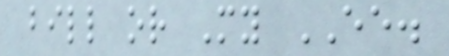bill or My EE.
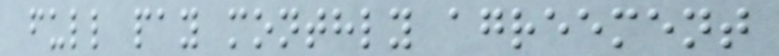full pay monthly agreement
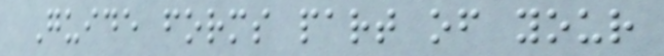Guide forms part of your
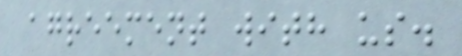agreement with us.
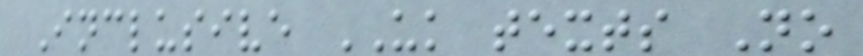Inclusive UK texts No
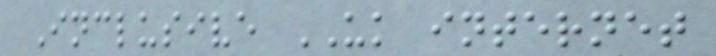Inclusive UK internet
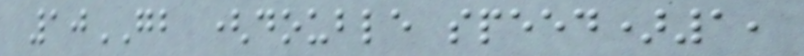10GB (double speed)1,
